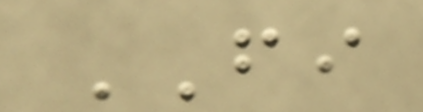FI
